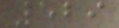529
